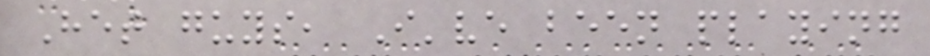Het guys, I've been playing
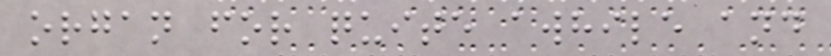organ for quite awhile and
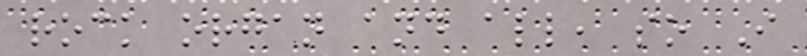rock organ and all, so I
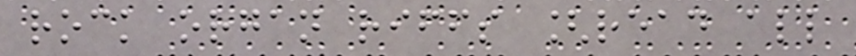rock organ riffs [read all
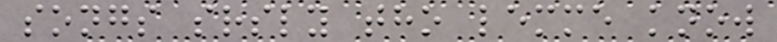songs srsly tho lemme know
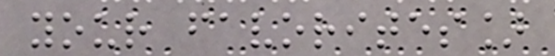your favorites]
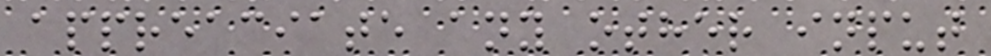appreaciate any other input
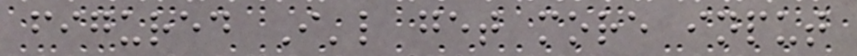figured I'l get more input
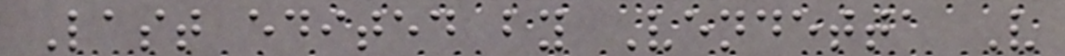Last edited by Vendetta V
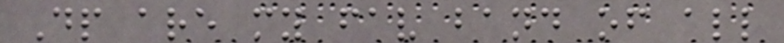Dp are my fav band of all
